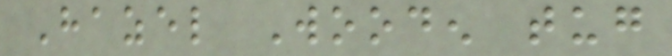Hazel Wooden tug
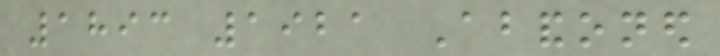1893 1921 Abandoned
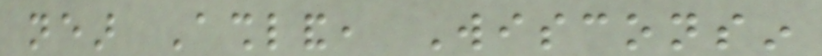near Ashland, Wisconsin
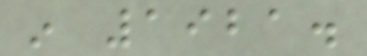in 1921.
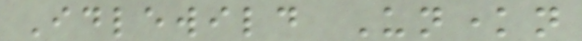Idlewild Unknown
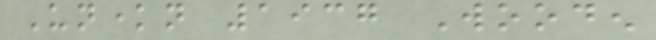Unknown 1937 Wooden
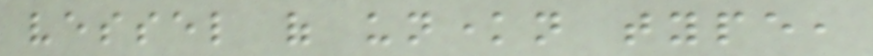vessel of unknown type,
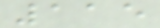115
